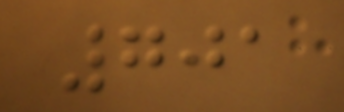701
